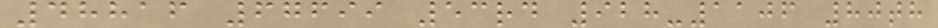48816 67699 53rd 928-1106 80th
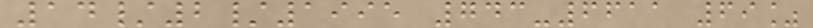14/2/1995 743-6611 69%
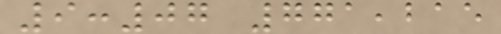9:07 771,215
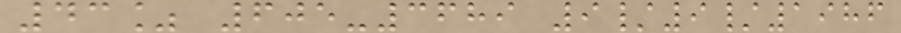43% 605-3689 9/9/1986
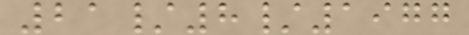21/8/1977
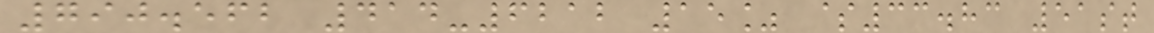790.562 414-6212 15% $33.83 51st
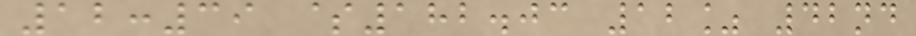12:39 $182.03 12% 42nd
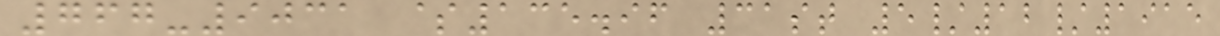767-9031 $135.96 31st 5/12/1915
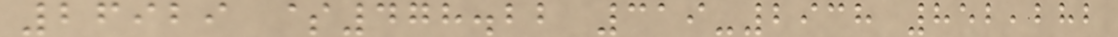26929 $478.22 319-2938 852,282
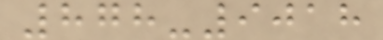878-9018
